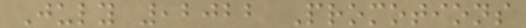July ,2022 Promotions
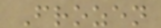Frozen
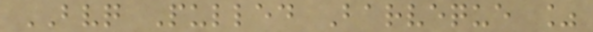BVQ Pulled Barveque %
